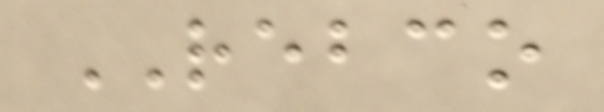REBCO
